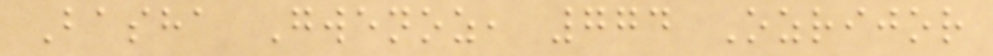Basha Gwenoz, 774 Ozrijor
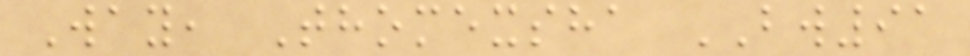Way, Thomexsha BW91
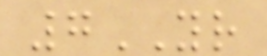7YR
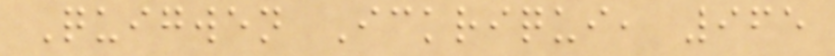Quigwen Ickriqui, 965
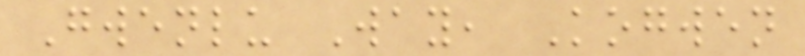Gwenlu Way, Kogwen
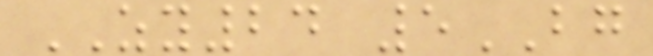ZY24 5BG
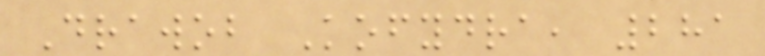Drawob Kofydra, 281
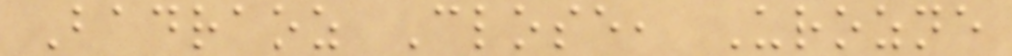Badraoz Close, Urozne
